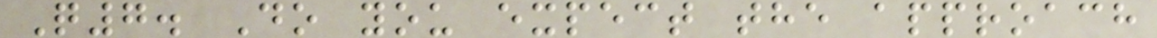Q7. Do you expect the approach
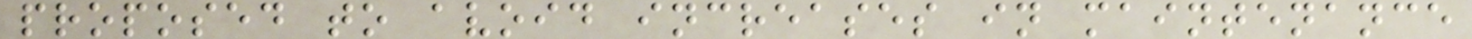proposed to avoid increases in maintenance
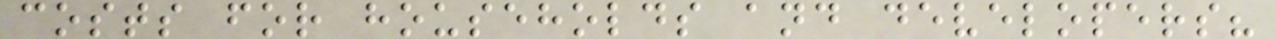costs for households and developers?
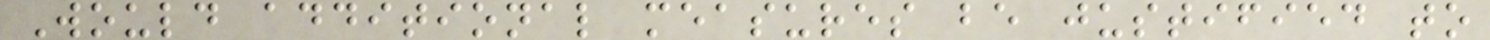Would additional measures be justified to
